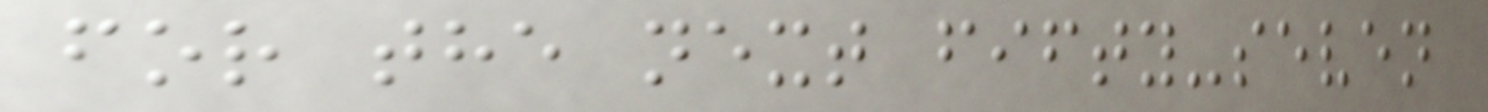for the next fifty-seven
